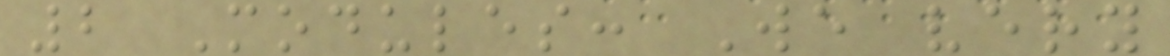2 Modules: We very
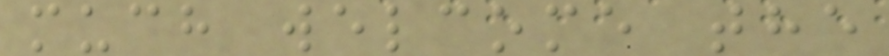much welcome the
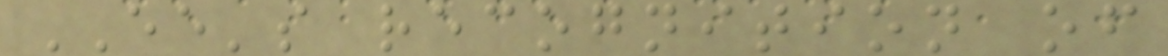EE's recognition of
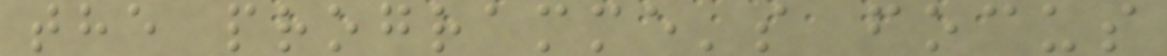the programme's focus
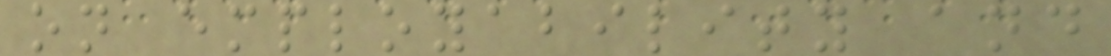on employability and
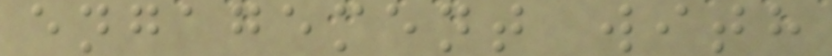engagement with
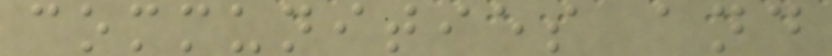communities and
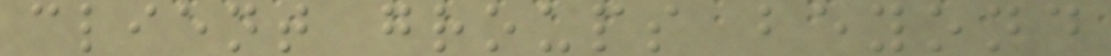client groups beyond
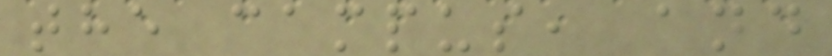the campus, and
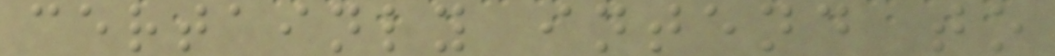certainly intend to
